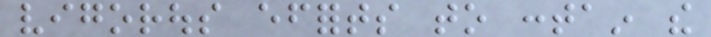vigorous efforts to contain the
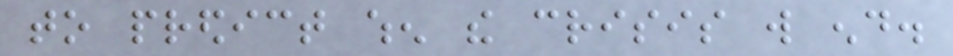to predict when the crisis will end.
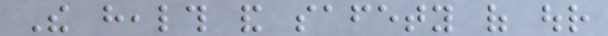The health and safety of our
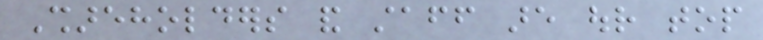Shareholders and staff are our top
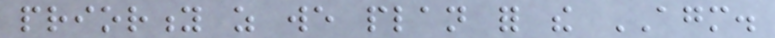priority as we plan for the AGM.
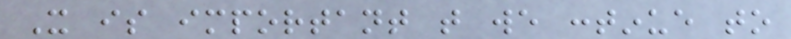It is important that we continue to
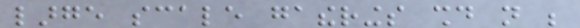large scale gatherings should not be
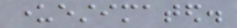underestimated.
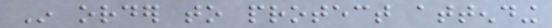In order to protect attending
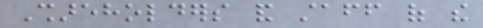Shareholders and staff of the
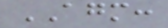AGM:
